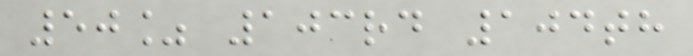50% 103rd 104th
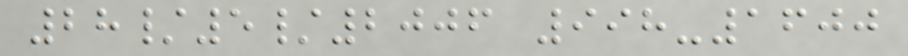28/5/2006 998-1600
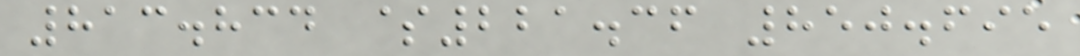813.834 $221.36 850.695
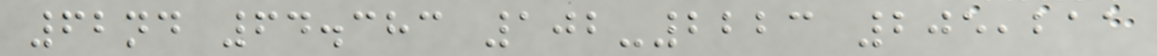62nd 64.383 102-2223 205,211
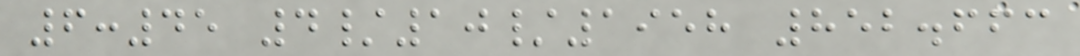6:45 4/10/1958 852.663
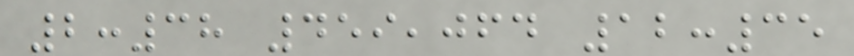2:38 459,064 12:35
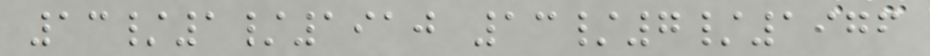13/1/1910 13/7/1976
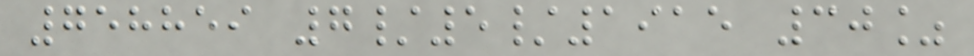758859 7/5/1915 30%
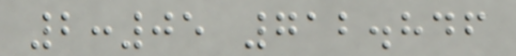2:05 712.846
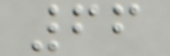66
